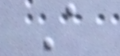A
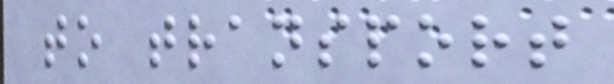to transport
